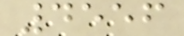4556
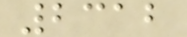2312
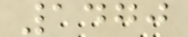1470
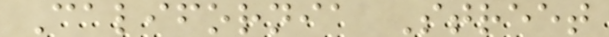California Street
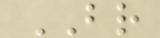BR
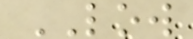LOW
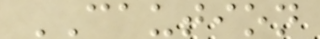CAUTION
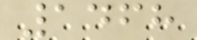1468
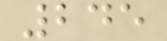245
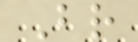Br
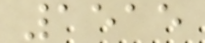1515
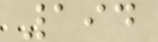194
